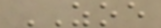ZOE
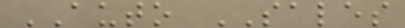AUTO SALES
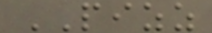PIZZ
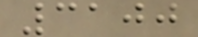3100
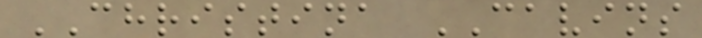CHRISTINA CAVINS
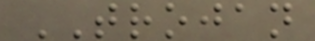TROJAN
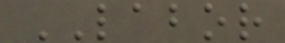LABOR
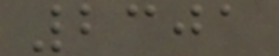2301
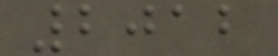2012
